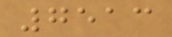7513
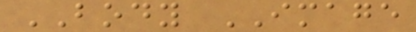BODY IMAGE
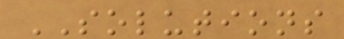SOLUTIONS
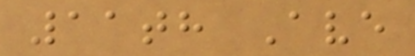11th Ave
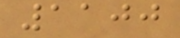1100
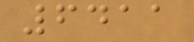6411
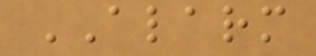ALARM
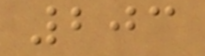203
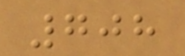708
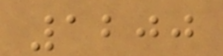1200
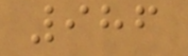986
